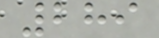289
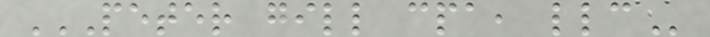PETER GILL CPA, LLC
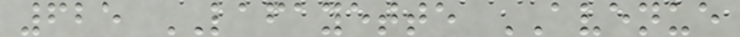625 LAFAYETTE AVENUE
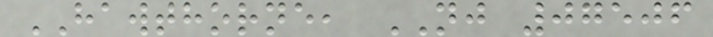HAWTHORNE, NJ 07506
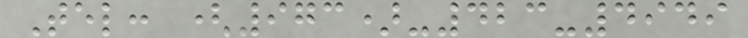Tel: (973)-423-4949
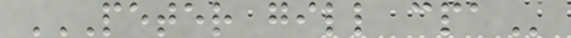PETER GILL CPA
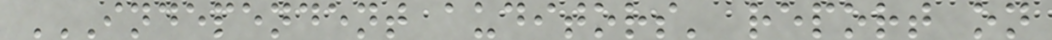INDEPENDENT AUDITORS' REPORT ON
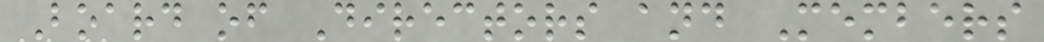Board of Directors and Members
